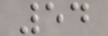54
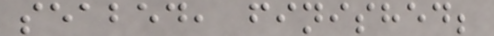seabed, finished;
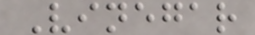Vinegar
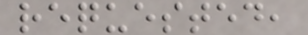requested,
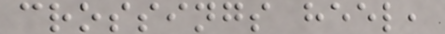crossings heel,
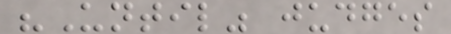"Until" judges
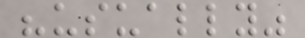"usually"
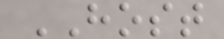HOST
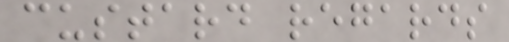custard regards
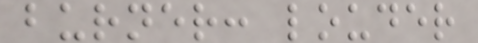burner: louder
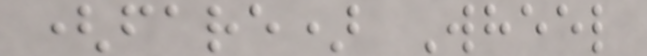(fare) Wheel
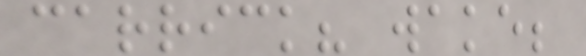carrick? wake;
